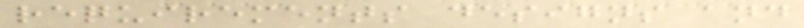requirements designs and
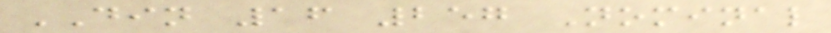DIN 16 257 Nominal
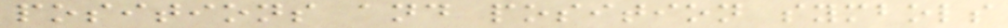positions and position symbols
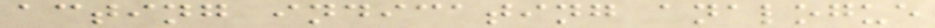acting indicating analogue
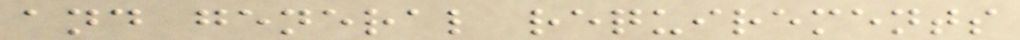and general requirements
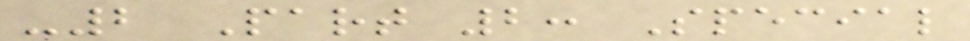-2 Part 2: Special
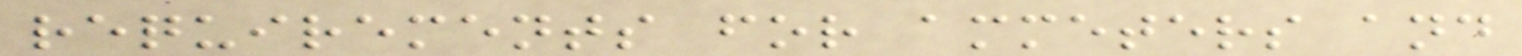requirements for ammeters and
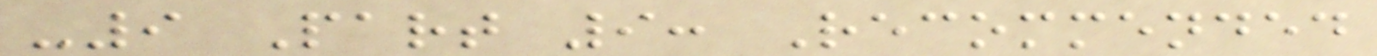-9 Part 9: Recommended
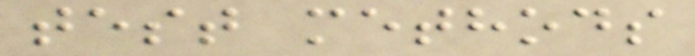test methods
